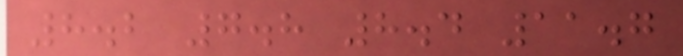8.2 7.8 8.4 11.7
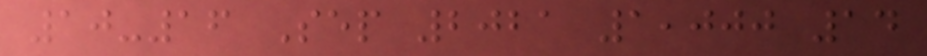10-16 Sep 2021 1,000 14
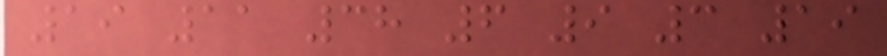19 11 38 6 9 3 19
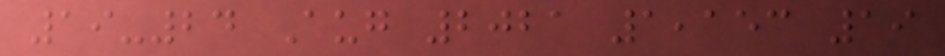19-24 Aug 2021 1,153 19
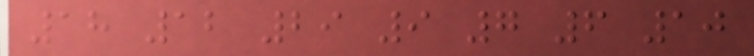18 12 29 9 7 6 10
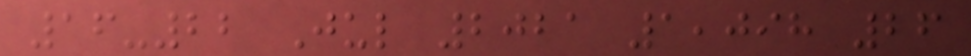16-22 Jul 2021 1,098 26
